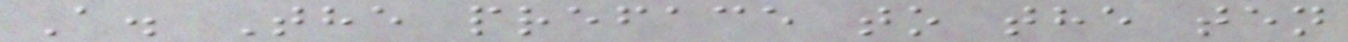A. The preface to the ten
